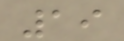19
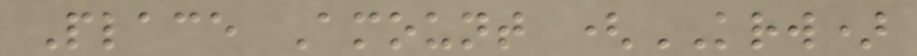Place Amount (KRW)
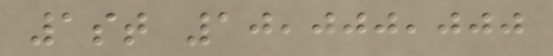1st 10,000,000
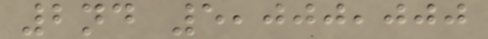2nd 5,000,000
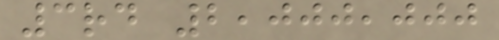3rd 2,000,000
